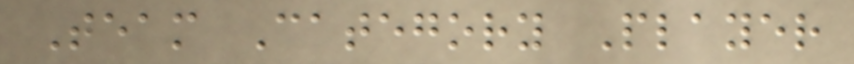Team Category Player
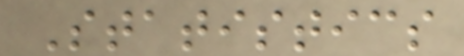Statistics
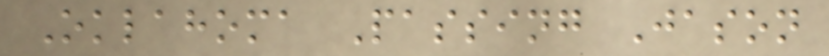Oklahoma Passing Jason
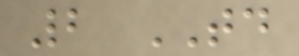2 TD
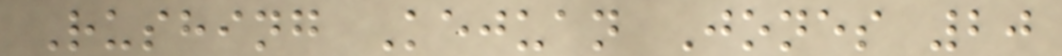Rushing Kejuan Jones 20
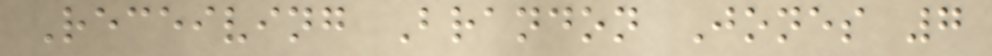Receiving Brandon Jones 7
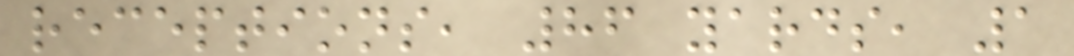receptions, 86 yards, 1
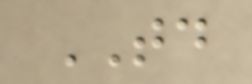TD
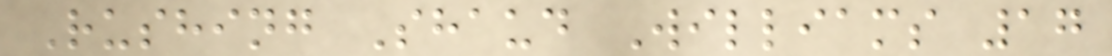Rushing Shaud Williams 17
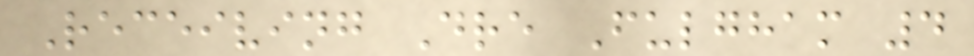Receiving Dre Fulgham 4
